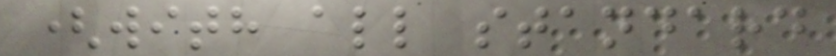(with all standard
